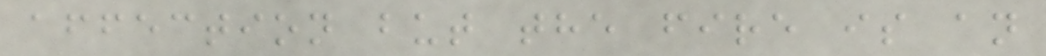affection but the fire is an
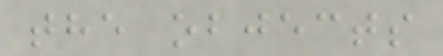the objects
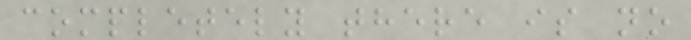completely there is no
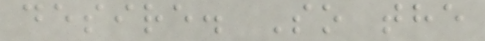desire. So the
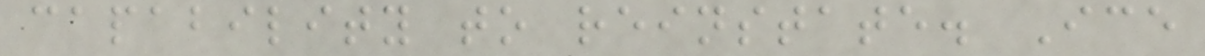capability to reinstate. Ice
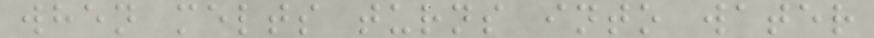when melts turns into water
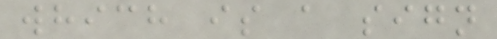which is a sign
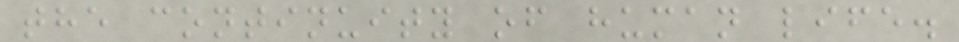the continuity of human life.
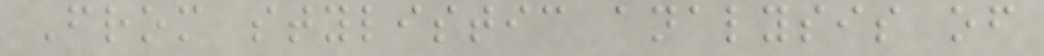From stylistic analysis of
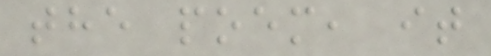the poem, it
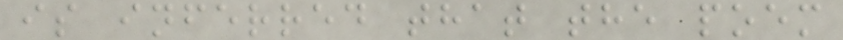is inferred that the poem
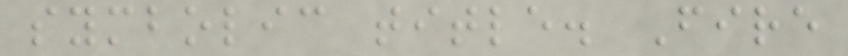symbolic title. Fire
